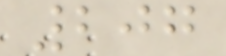207
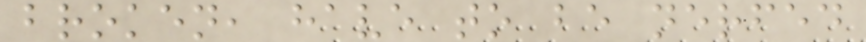broken, have to be nerfed
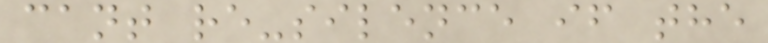cant re-silence if the
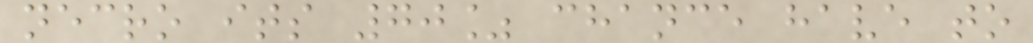necro its 70% chance have to
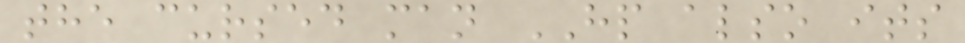the cursed man HP also its
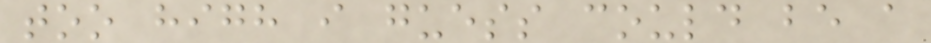too high i guess could be a
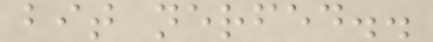bit nerfed..
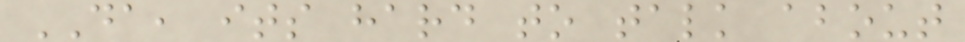DA, its hard to talk about
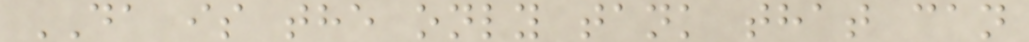DA is the only tank that can
